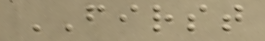FIRST
